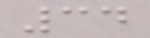34
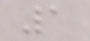1
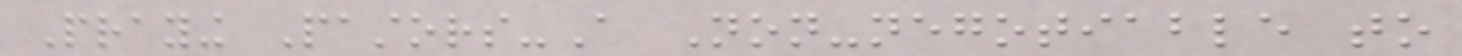Praying Pastors-A Non-negotiable to
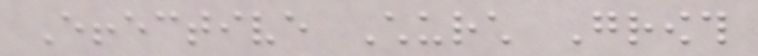Effective Church Growth
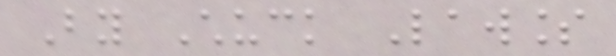By Chuck Lawless
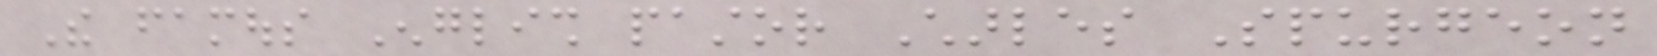The famous English pastor Charles Spurgeon
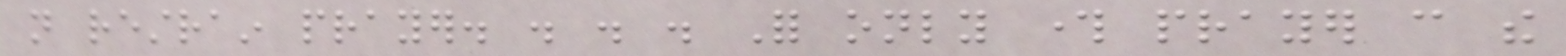not restrain prayer. . . . For only through prayer can the
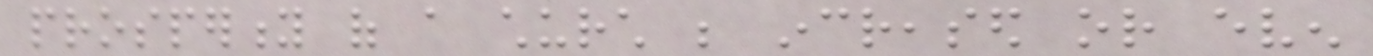prosperity of a church be increased or even
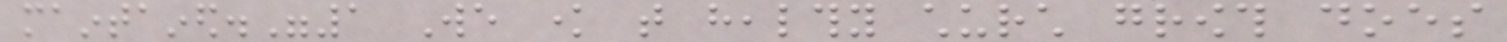maintained."1 We know that healthy church growth does
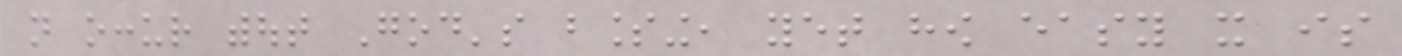not occur without God's blessing, yet how easy it is
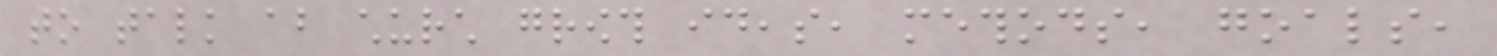to talk about church growth ideas, methods, goals,
